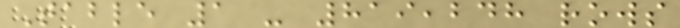Table 1 - 819,248 rows
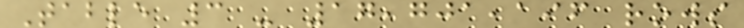Table 3 - 17,701,196 rows
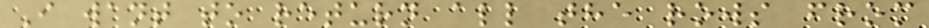I want to return all the rows from
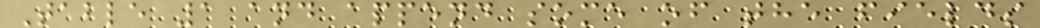Table 1 and append some of the fields
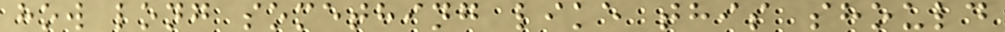how long something like this should
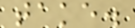take.
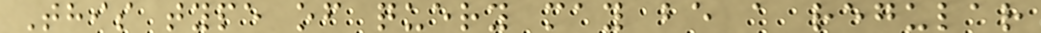This type of query may be a regular
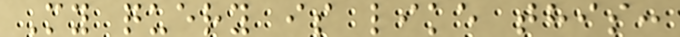My query is like this:
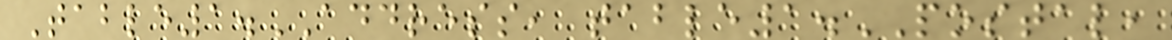Table1.ADDRESS, table1.POSTAL,
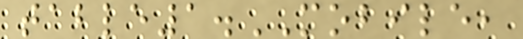table1.MOBILE,
